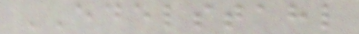EDELSTAHL
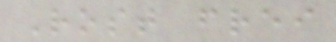Rost frei
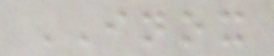INOX
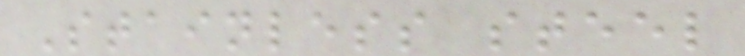Stainless steel
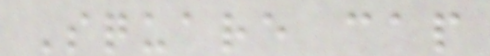Square cap
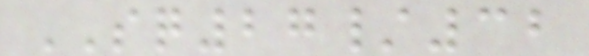SQ27/32
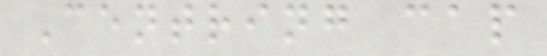Centring cap
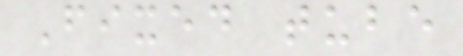Fixed tube
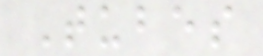Tubes
